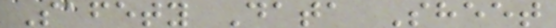Safety Data Sheet
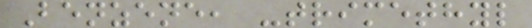Benzene, -trimethyl
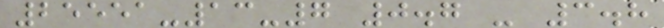25551-13-7 0.7 - 3.8
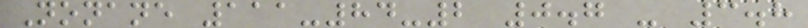Nonane 111-84-2 0.7 - 3.8
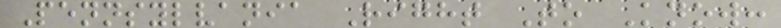Pennsylvania Right To Know:
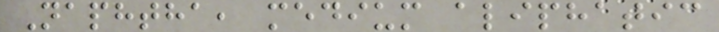Naphtha, medium aliphatic
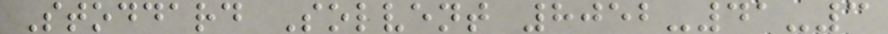Stoddard Solvent 8052-41-3
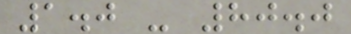1.0 - 80.0
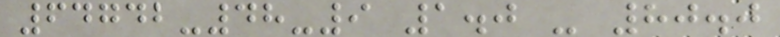64742-48-9 1.0 - 80.0
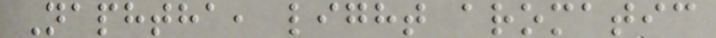Naphtha, light aromatic
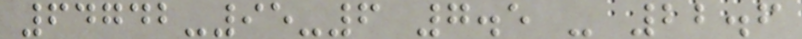64742-95-6 7.5 - 22.6
